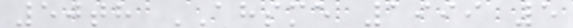50th AHSME 1999 5
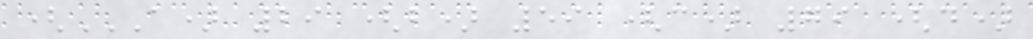(A) 29 (B) 59 (C) 79 (D)
